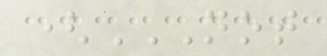(NOT
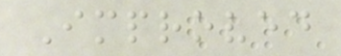Improved
